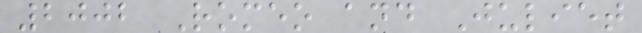2002 Romeo and Juliet
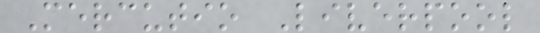Mercutio Liverpool
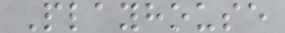Playhouse
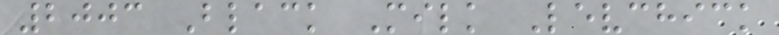2003 Black Milk Levchick
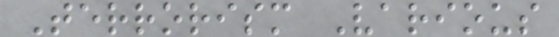Terrorism Various
